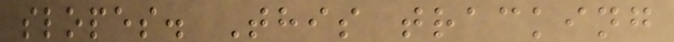slopes. This tracking
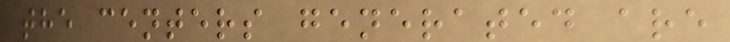the centers generated are
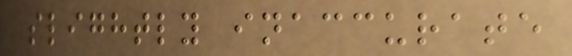slightly inaccurate
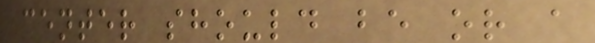center should be or a
